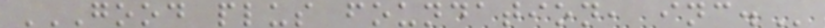GOOD PLUS FOUNDATION, INC.
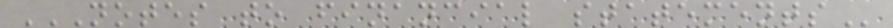NOTES TO FINANCIAL STATEMENTS
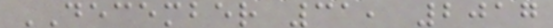DECEMBER 31, 2017
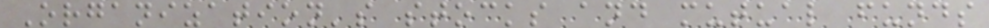Organization's stocks and mutual funds
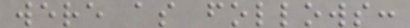were as follows:
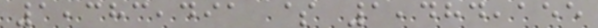1,383,491 $ 1,484,155
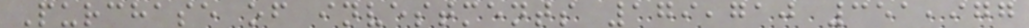Purchase of investments 179,710 351,977
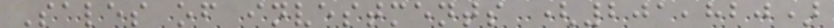Sales of investments (201,820)
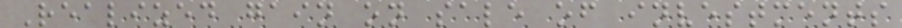Realized gain on sale of investments
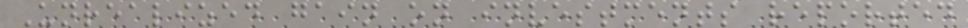Unrealized gain on investments reported
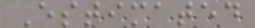Estimated
